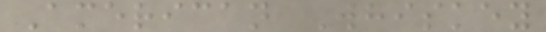American Whiskey
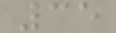35
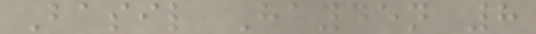Basil Hayden 8
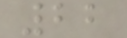22
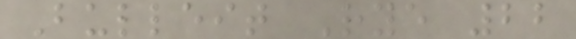Bulleit Rye 22
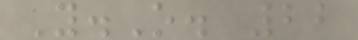Y.O. 22
